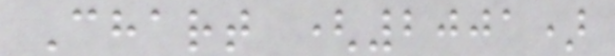Chart (2001)
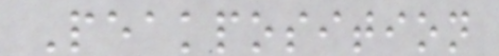Peakposition
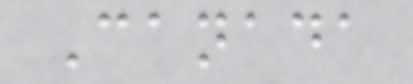Canada
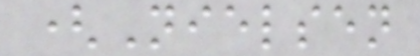(Nielsen
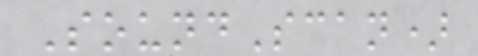SoundScan)
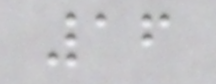16
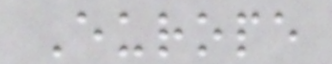Europe
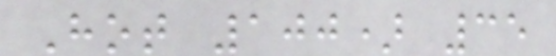Hot 100) 35
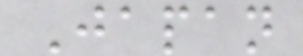Japan
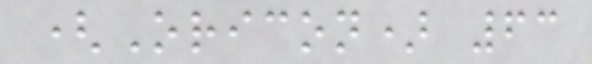(Oricon) 63
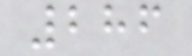286
